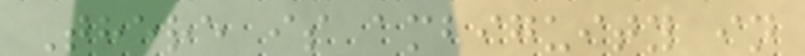There is ambiguity in
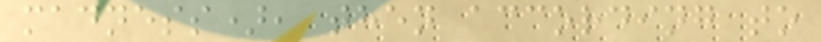madness), then according to
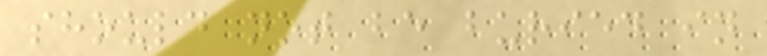should not be buried in
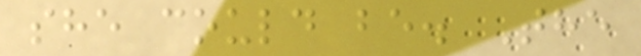she could be. The
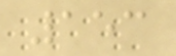153
